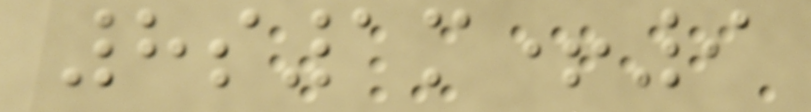8s1m+9
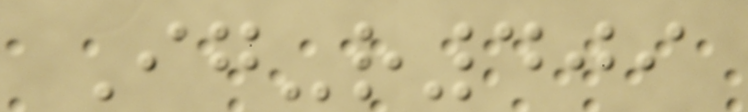Ig-r409
